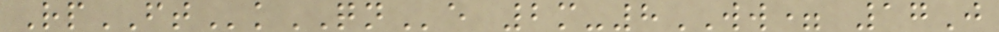RpFTkQNe 2m-8WW= 17J
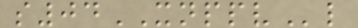s04XNPPVl
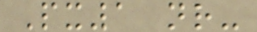Px1 nr-
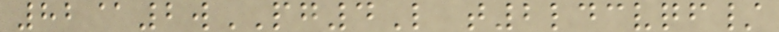82@2wPG4L t2ldcvqf/
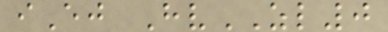iEj HvZL0
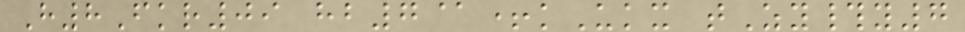H8Fkr09 hb7@+kUkx tZy#y7
